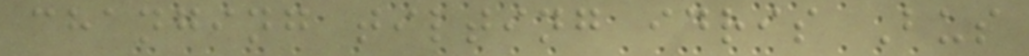changing tilting idris Bus
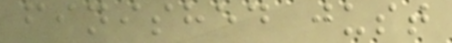finished just
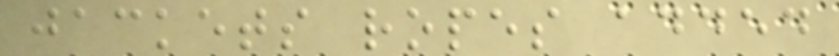jackets ropes added
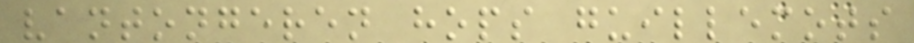vantongeren hops guillemots
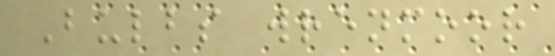Bulbs wrenmoor
